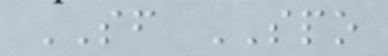SF SPO
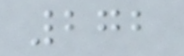272
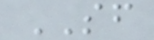SF
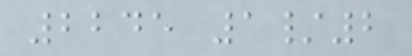2245 1/2
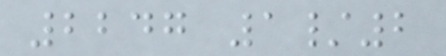2247 1/2
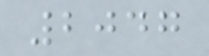2047
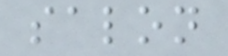salon
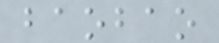baobao
